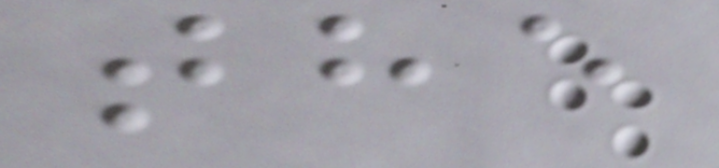the
